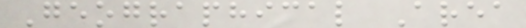Geographical Area
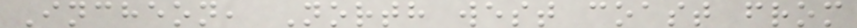Incheon, North west coast from
